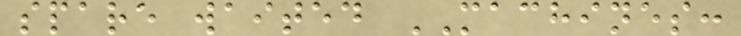spare waited MACHINES:
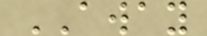AWAY
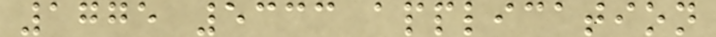1775 5333 application
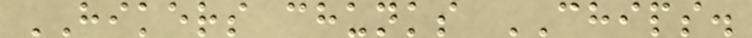HIKERS chunks CHIPS.
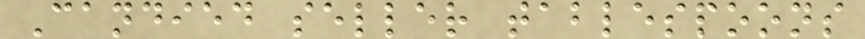Candied seller tablespoons
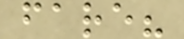fare?
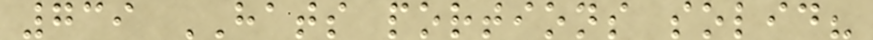739 HATS portions solid?
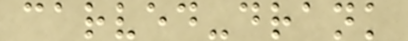carved-drank
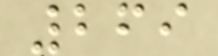269
